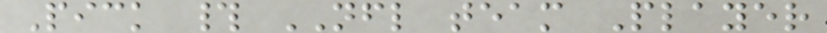Pick # NFL team Player
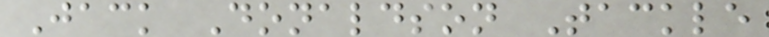Jack Donaldson Tackle
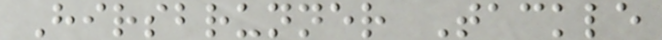Hirsbrunner Tackle
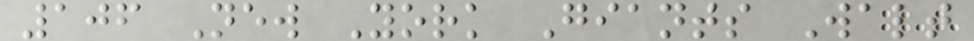106 New York Giants Walt
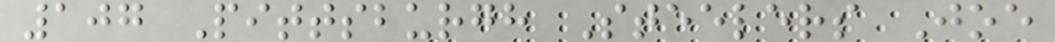107 Pittsburgh Steelers Joe
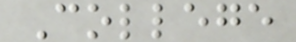College
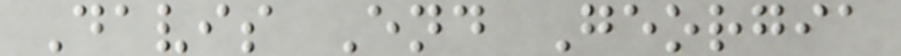Davis End Georgia
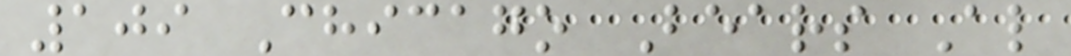109 Chicago Bears Al
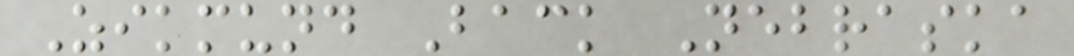Zikmund Back Nebraska
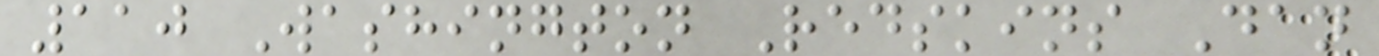110 Washington Redskins Dan
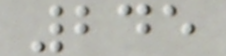245
